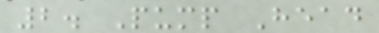2. Pump Head
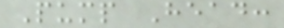Pump Head:
